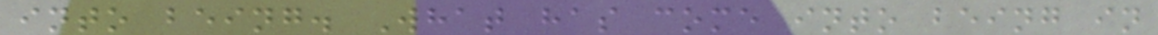into being. What has come into being in
